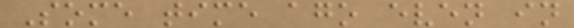Some time ago even in
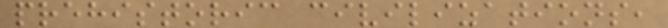prehistoric civilizations,
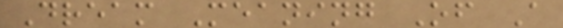Dream Meaning Of A
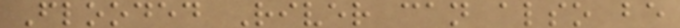Flooded River can also be
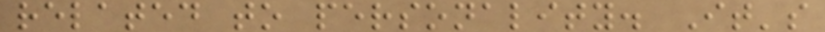related to personality. It's
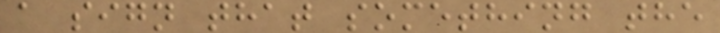a sign that something the
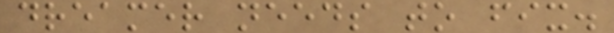dreamer needs to fix.
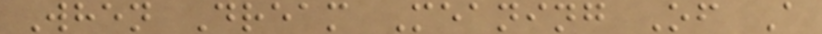When Dream Meaning Of A
